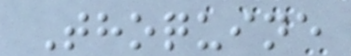Thoquine
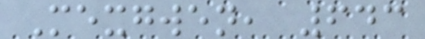Mexgwen, 643
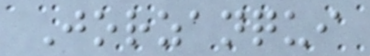Jorzanqui
